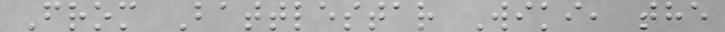From Battlestar Wiki, the
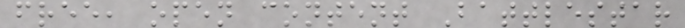free, open content Battlestar
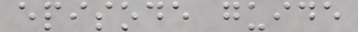episode guide
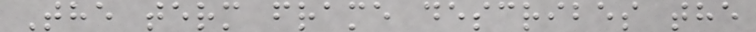The term frame describes the
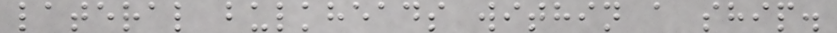lateral bulkheads within a ship.
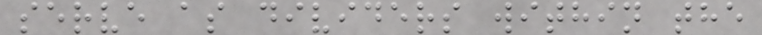serve as dividers within the
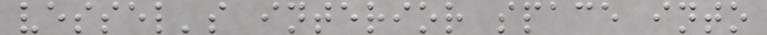vessel's interior space into
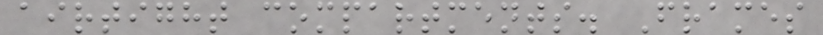airtight compartments. Frames
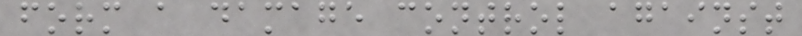form a damage control against
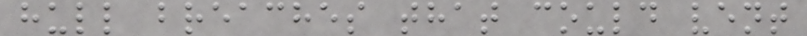hull breaches that could vent
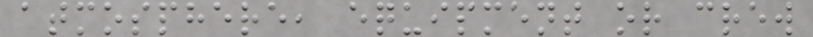atmosphere, equipment or crew
